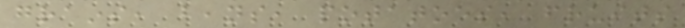grains, beans, potatoes, fruits
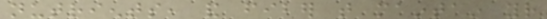nutrients, and fiber that maintain your
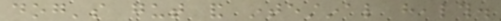dog's gut and intestinal health.
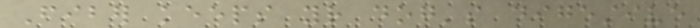Fiber keeps your dog's digestive
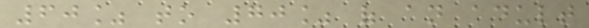60% to 70% of an adult
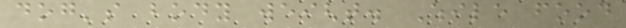dog's body weight. While food
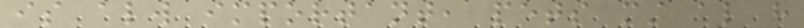is always important, pets must also have
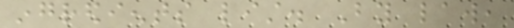ingredients list. By law,
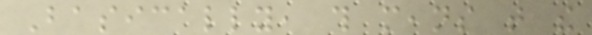Basically, this means that the
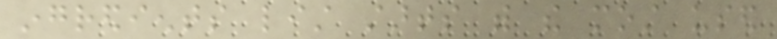ingredients list starts with the most used
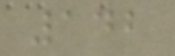142
